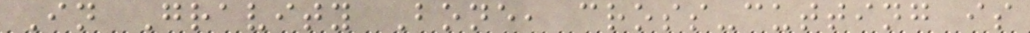In Gravity Bone, cross-cutting is
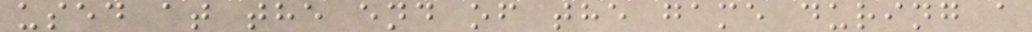used at the end of the game during a
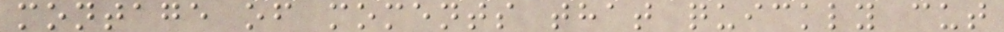montage of moments that quickly cut
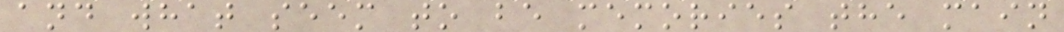and what seem to be memories the main
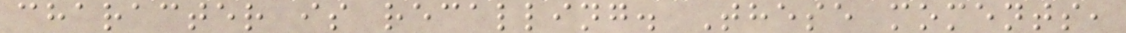character is recalling. These moments,
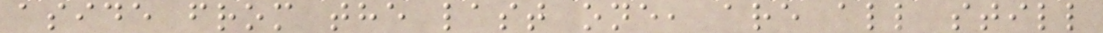aside from the last one, are all still
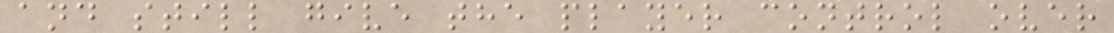and still give the player control over
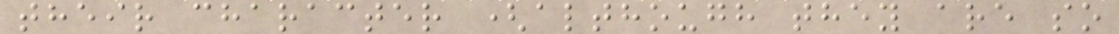their character (although they are so
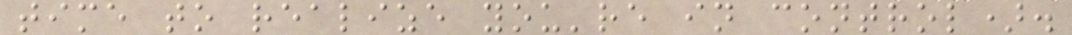time to realize you're in control).
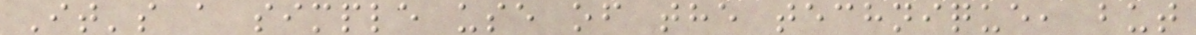It's a simple use of the technique, but
